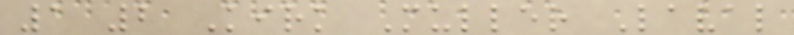1 2 Kirk Muller Laval
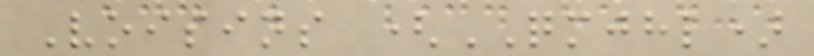Voisins (QMJHL)
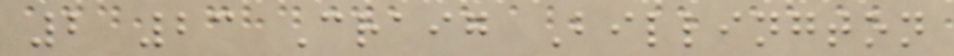2 23 Craig Billington
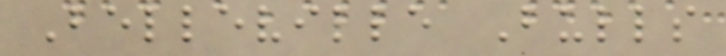Belleville Bulls
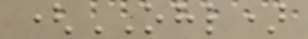(OHL)
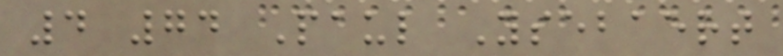4 74 Paul Ysebaert
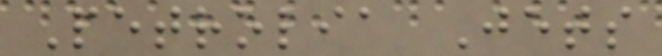Petrolia Jets
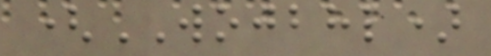(WOJBHL)
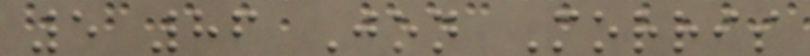5 86 Jon Morris
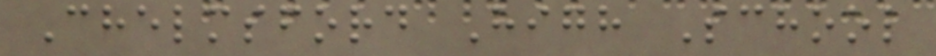Chelmsford High School
